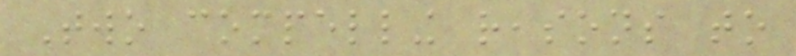Two compelling reasons to
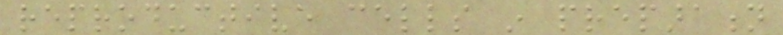reproductive cells in preparation
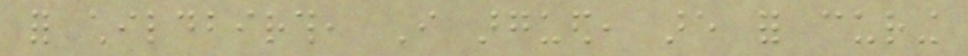for childbirth, I argued, are for curing
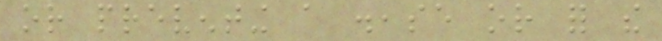or preventing a disease or for the
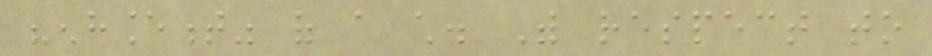"enhancement" of a child. With respect to
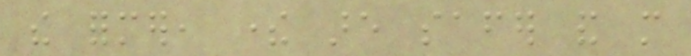the former, there are safer and more
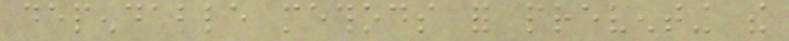dependable methods for preventing the
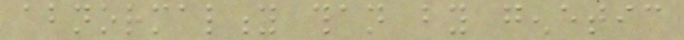abnormality than by genetic
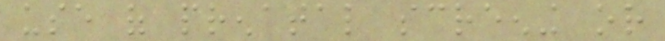use of prenatal screening or
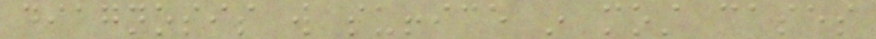diagnosis will suffice in most cases
